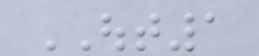OUT1
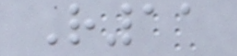R11
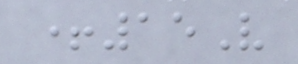+15V
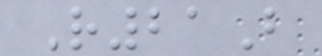R21B
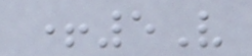+5V
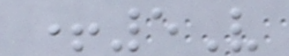+5V
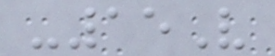-15V
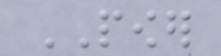POWER
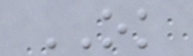OK
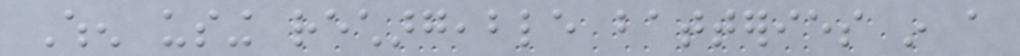When using rechargeable batteries in a
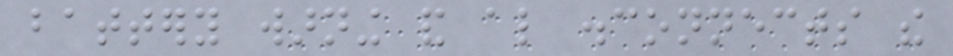battery warning and also disconnects the
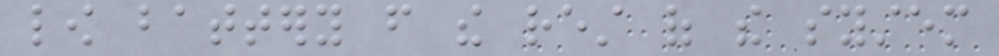low battery from the rest of the system
